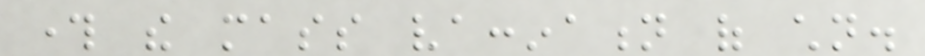through the mass vaccination of children.
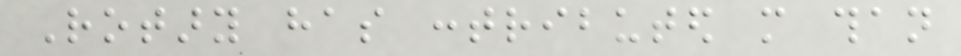Rotary has contributed more than
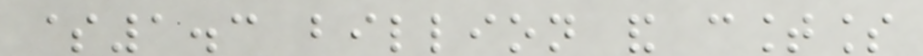$1.3 billion and countless
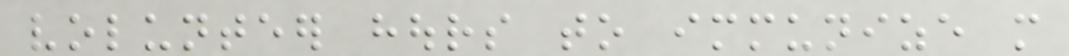volunteer hours to immunize more
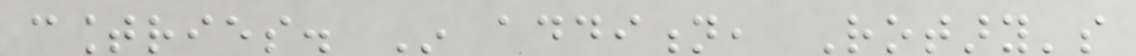countries. In addition, Rotary's
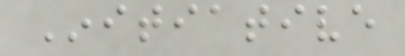Initiative
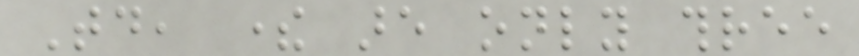Today, there are only three
